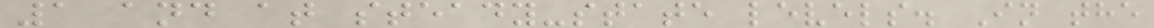1 and at steady-state levels. In the
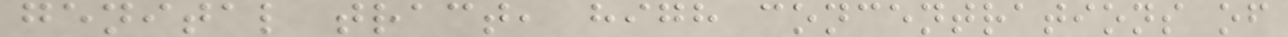genital tract, high concentrations of
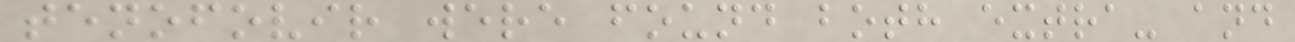tenofovir were found both extra- and
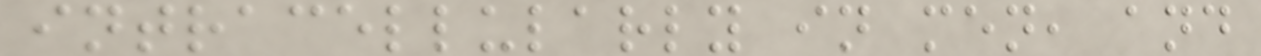intracellularly in men, and
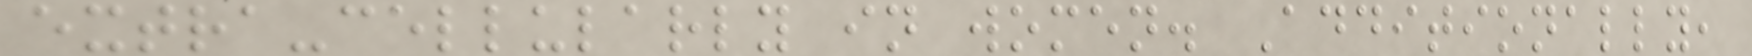extra-cellularly in women. Additionally,
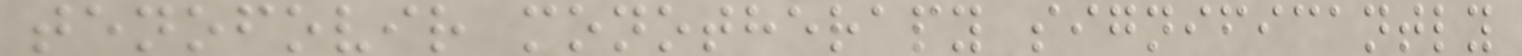tenofovir monotherapy significantly
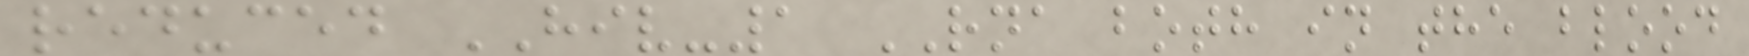reduced HIV-1 RNA both in the blood
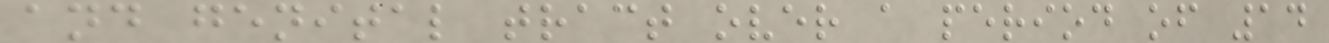and genital tract over a period of 14
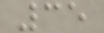35
